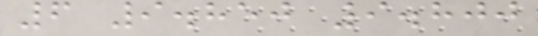6 9.850 9.800
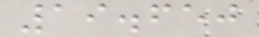19.650
